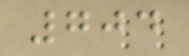704
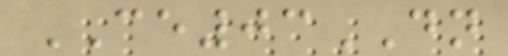CE03DN
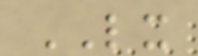LX
